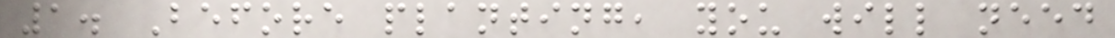1. Before planting, you will need
